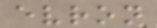evron
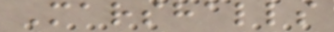Marshalls
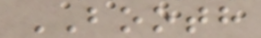BOOTH
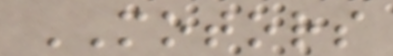MOTORS
